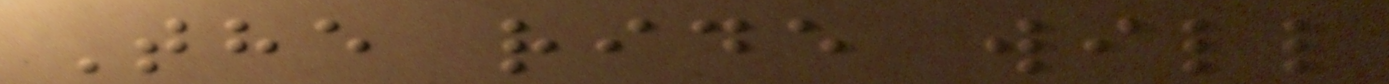The ride will
